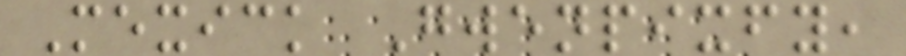Mexick Gwenpixfy,
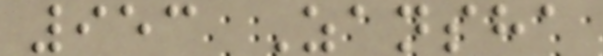953 Zansha
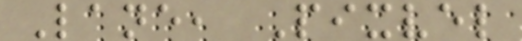Lane, Pixvel
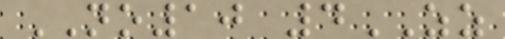NO10 4ZZ
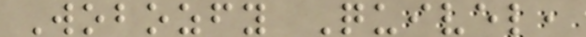Wobozfy Quivel,
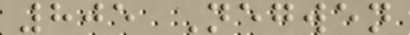805 Negwen
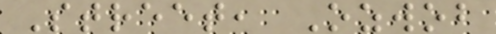Street, Ozwob
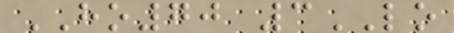HO70 3LO
